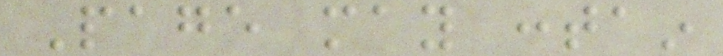Page may contain
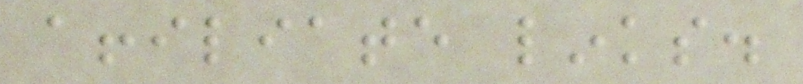affiliate links.
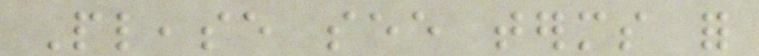Please see terms for
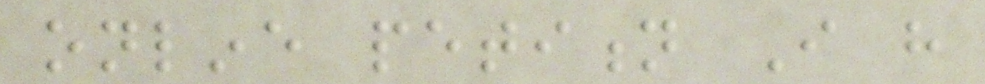online petition I have
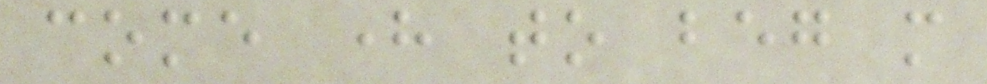come here to beg more
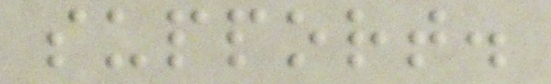support.
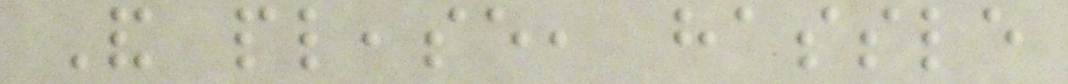And please, hassle
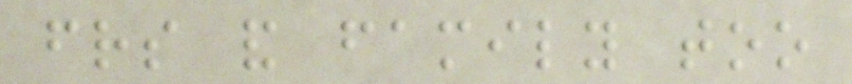friends and family too
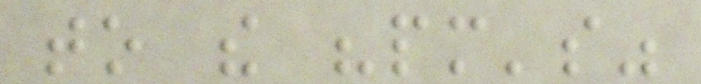to the "pm's"
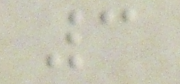3
